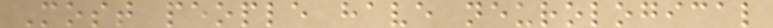Most people have neurological
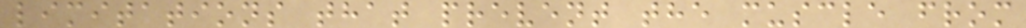limitations that prevent the muscle from
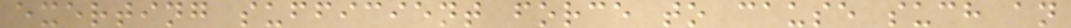exerting sufficient force to cause such an
